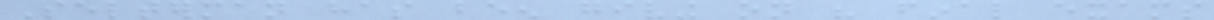Selterman has been giving on his final exams
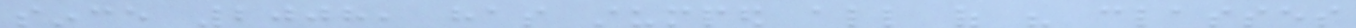since 2008, has stumped all of his classes
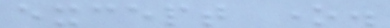except one.
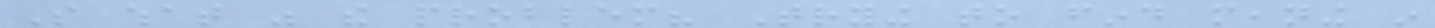So what was the problem? Trying to find meaning in
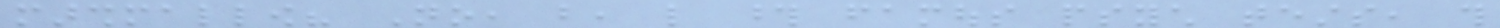marshmallow? No, but, like those famous psych tests, this
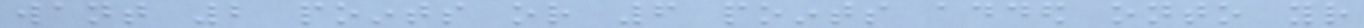want 2 points or 6 points added onto your
